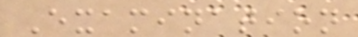Examination
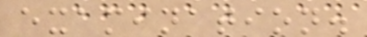examination.
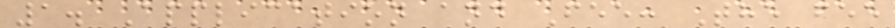1. Application and Fee: The fee
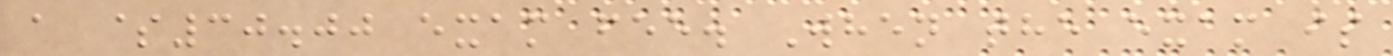a $30.00 exam fee. When the exam is
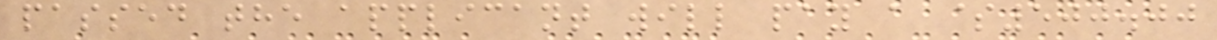passed the applicant will pay a $500.00
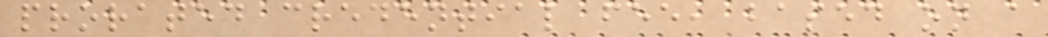prorated credential fee, based on a
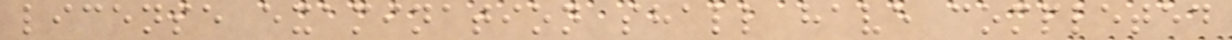license examination shall have completed
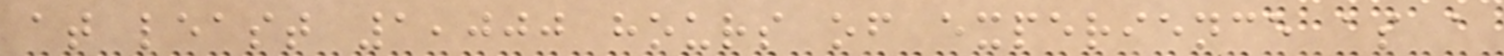at least 1,000 hours of experience as a
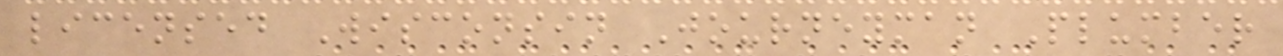licensed Wisconsin Journeyman Plumber
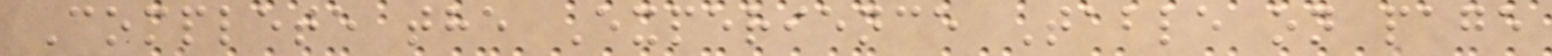Complete the Experience Table on page
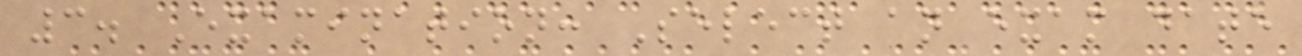3. Examination: Select an exam date
